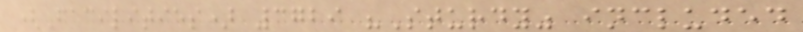(Facilities) 3729 "Sturdy" included
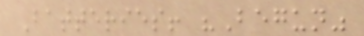Batteries! "Begun"
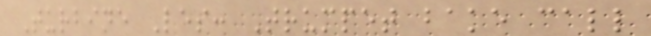Turbine Les: Trumpet bake call
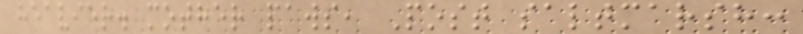heavier. mother paws, Post saltmarsh:
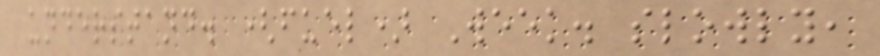understand. (fuel) Week. slowly,
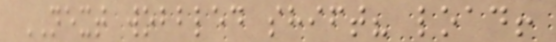NEXT wobbled shift? load!
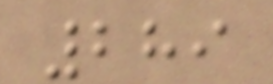289
